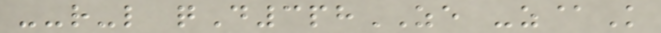--r-l qD3phZE -z@K
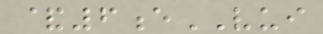&6eVUI
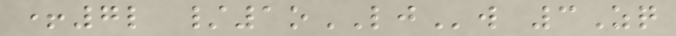+7l /1oLJw 3Zq
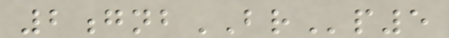2gnbBRp5
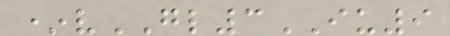*vGL3IU9
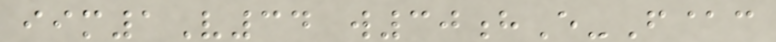iim1V34 w30hE-F@c
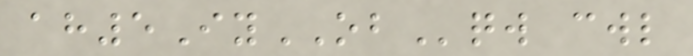ah5IyOBqw cwl
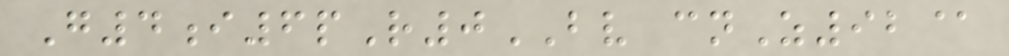G4i6pR0BV cnZ92@
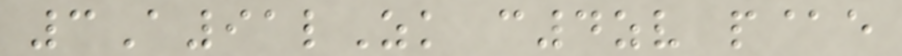3A91lZk c4zv p@e
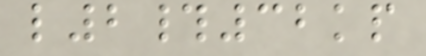l2#32kp
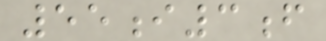55i3f
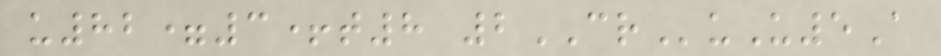u82=3+t8 2CRuU5A
